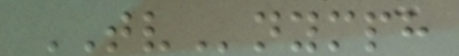TVnymph
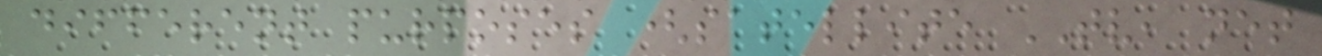different purposes (satellite TV, net
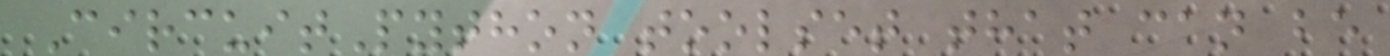CircuitPython toolset that can be
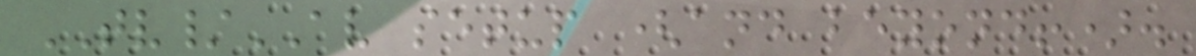TV/AV setup (and beyond!).
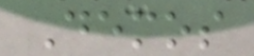Demos
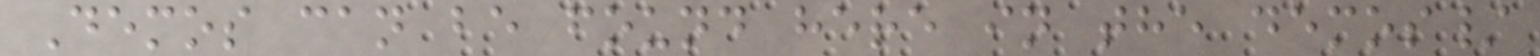Demos can be found here in the demos/
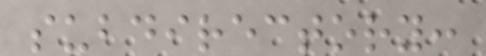subdirectory:
